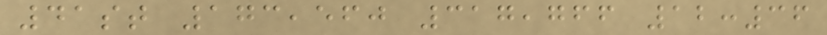41st 173,560 317,766 12:36
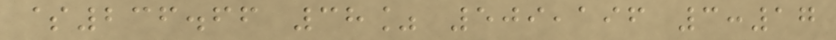$236.66 38% 509,196 3:17
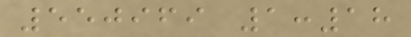550969 1:18
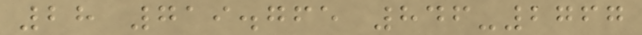28 719.765 846-2767
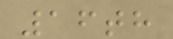16th
